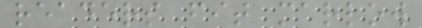readers fit marlow
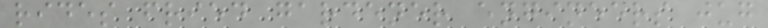rides fried gardener engineers jug
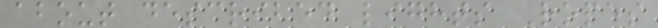about described lights Ropes
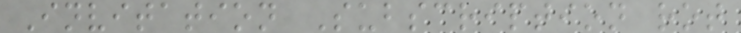Invitation Subscription rot
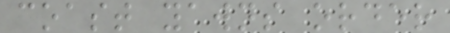coast yawns order
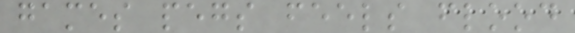games pegs feels flood
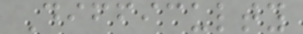Difficulty
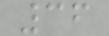36
